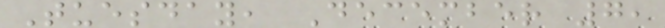Tuesday, December 7,
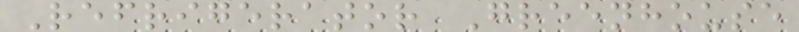Refrigerator Greenhouse
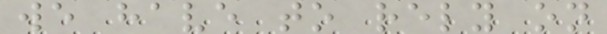we have to rely on
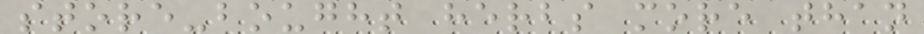store-bought herbs more than
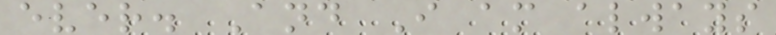ever. And I am always
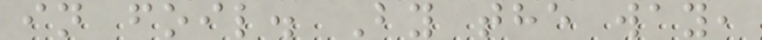in foil. By the way,
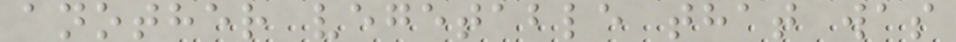another vegetable that was
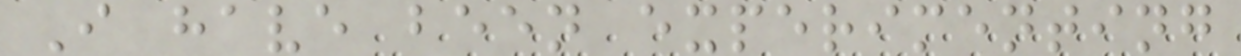I have been experimenting
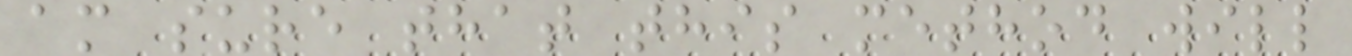am sure that this method will
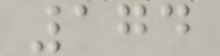174
